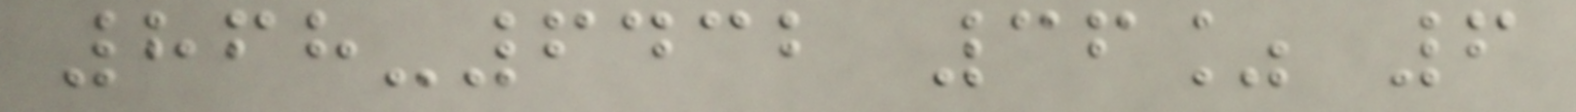868-6432 36% 6
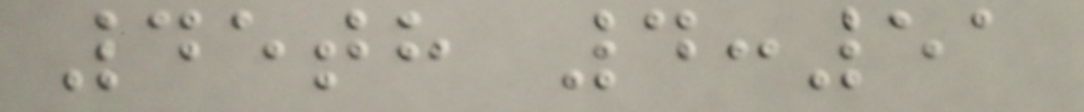45th 4:51
